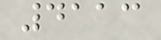4113
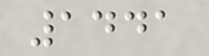1441
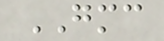GMC
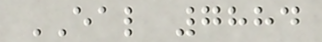EAL 7884
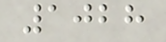1028
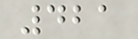421
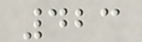423
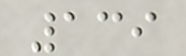139
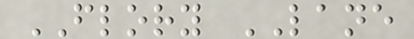FLORY LANE
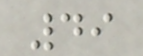49
